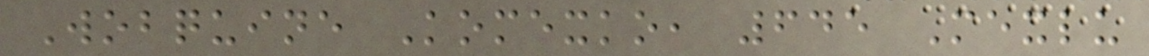Wobquine Komexko, 645 Mexlu
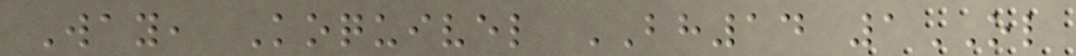Way, Koquivel BH14 1OL
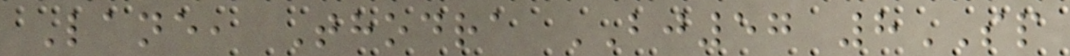Lane, Thodra BJ57 8SP
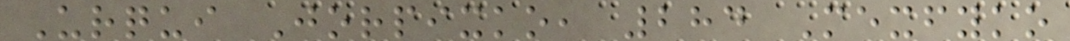Urqui Jorpixko, 284 Mexfyko
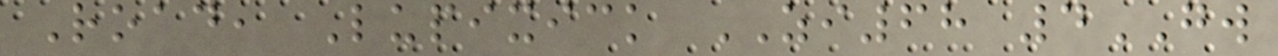Road, Lupixick ZI68 4GW
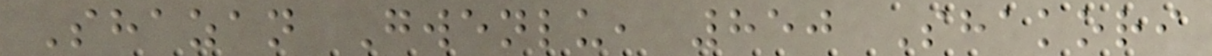Shazan Gwenlu, 850 Shakori
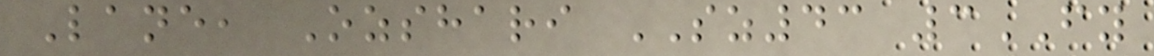Lane, Ozshari SZ43 3FY
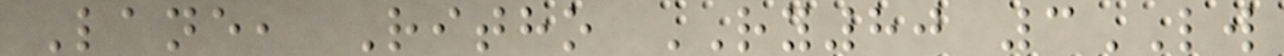Lane, Ritho RY80 3LW
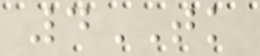4TK
